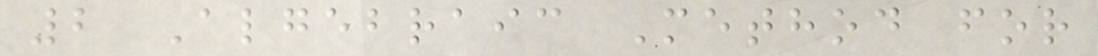2 Algebraic Method for
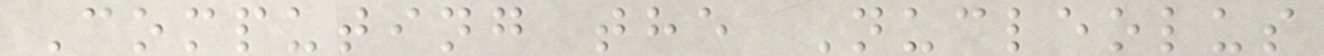Computing the Nucleolus
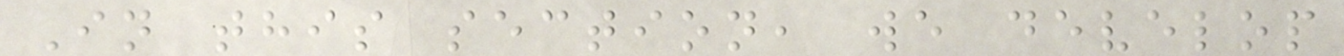In this section, we develop
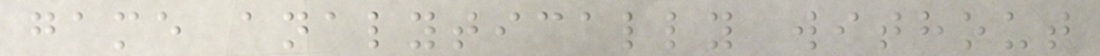game analytically without
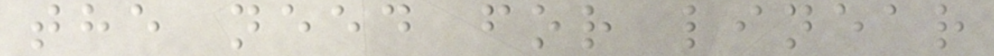the need for linear
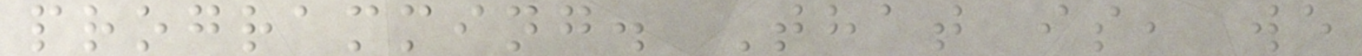programming. That is, we
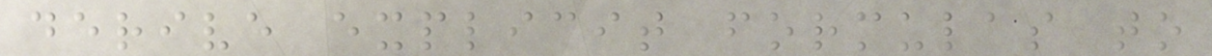derive explicit formulas to
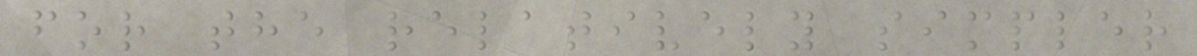for the relatively simpler
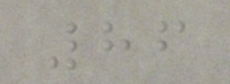86
